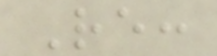Re:
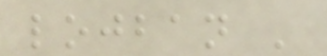lojban '
